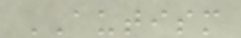AUTISM
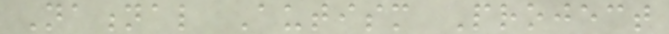National Autism Project
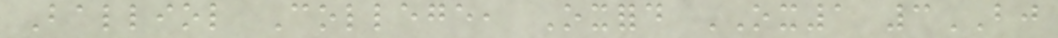Balliol College, Oxford OX1 3BJ
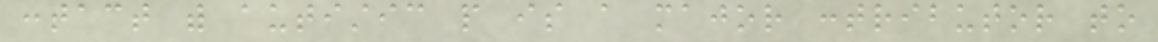contact with autistic people is a major contributor to
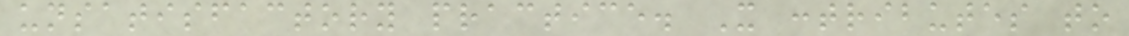unsatisfactory practice. It contributes to
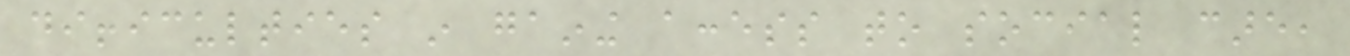difficulties in gaining access to social care,
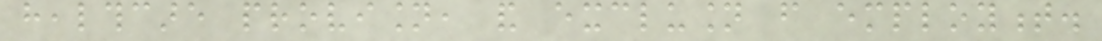healthcare provision, and exclusion from employment.
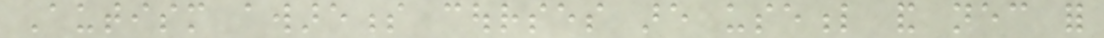Autism awareness courses are useful and necessary for
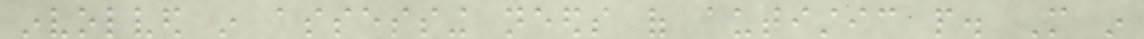involved in assessing needs of autistic people. More in
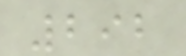292
